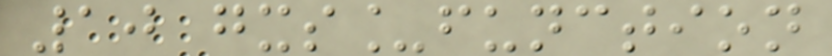10 gxs_function
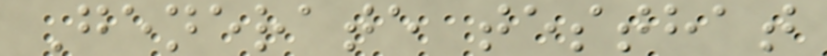Generate testhat
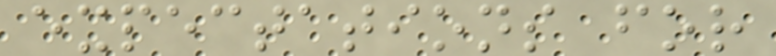expectations for
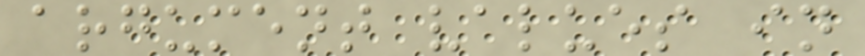argument values in
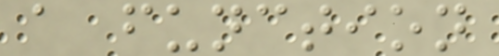a function
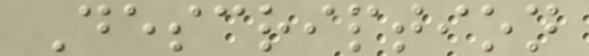Description
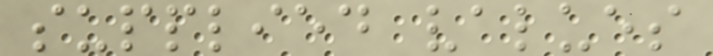supplied values
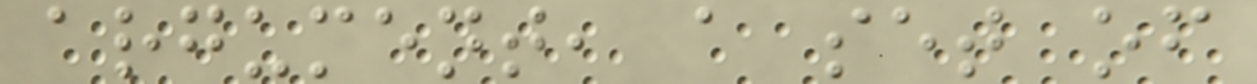argument, a set of
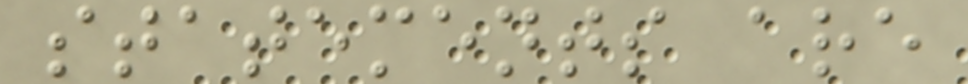statements are
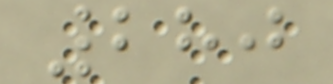280
